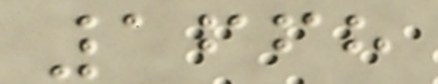1668
